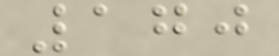170
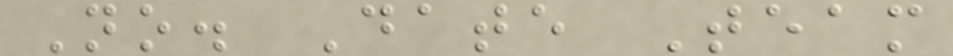No. Date Team
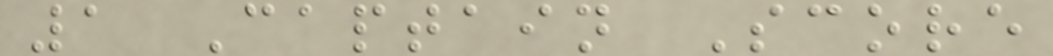1 Captain Score
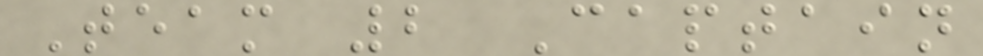Team 2 Captain
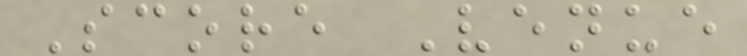Score Venue
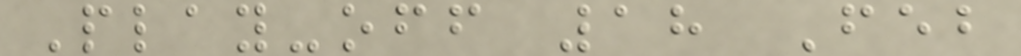Play-off 18 Feb
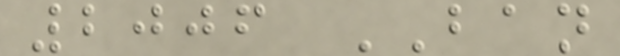2006 BAN
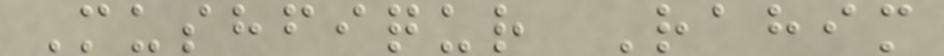Mushfiqur Rahim
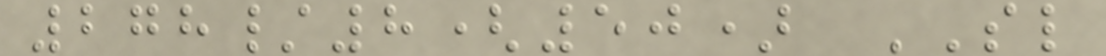278/8(50) SL
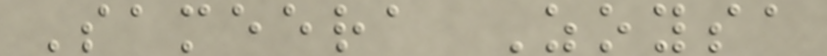Sameera Zoysa
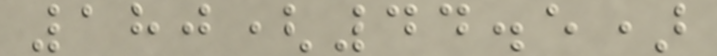180(44.5)
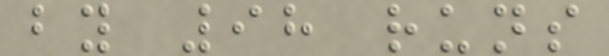by 98 runs
